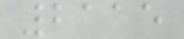2115
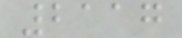2117
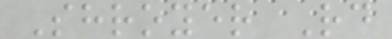Shroyer Rd
